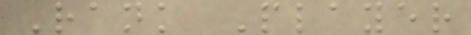Rank Player
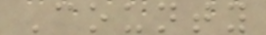County
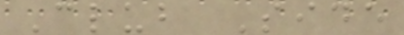Club Side
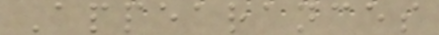Appearances
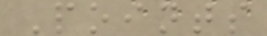Points
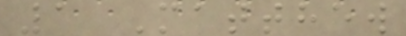1 Matthew
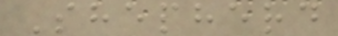Shepherd
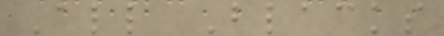All Blacks
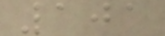101
